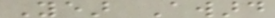Year Award
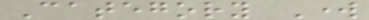Category Work
